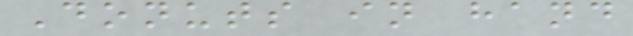Donuts in hand
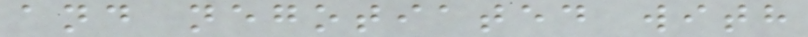and negotiated with
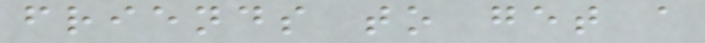friends to get a
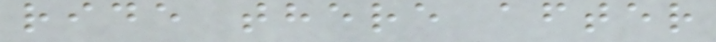ride there after
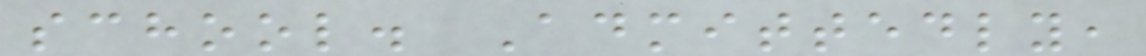school. Admittedly,
